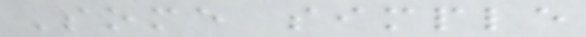Some simple
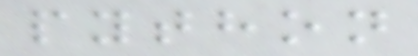python
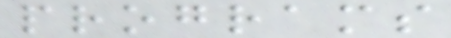programs
